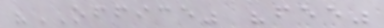"OFFICE" "fee"
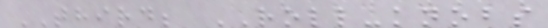THIRD; ROLL-knobs
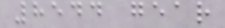8544 gear
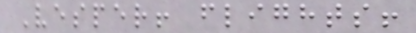Vesper! flights!
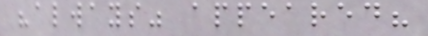"always" appeared?
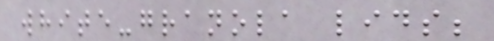white-granola lids;
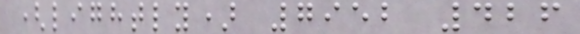(lightly) 7952 426
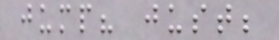jump? just;
